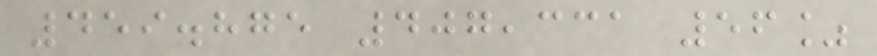459.875 407,331 56%
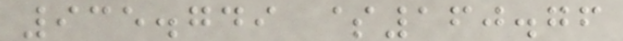935.749 $160.76
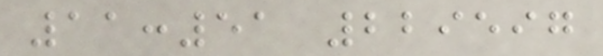11:51 229597
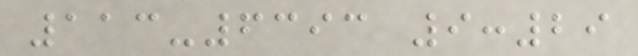113-6393 9:29
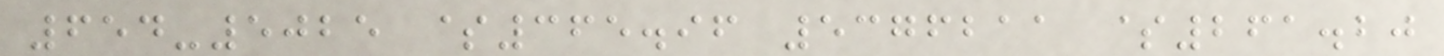654-5025 $365.96 5376211 $261.20
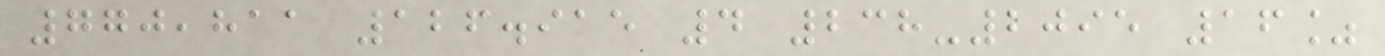770,811 126.915 4 238-2095 16%
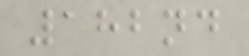182nd
